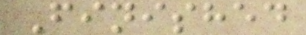Finished
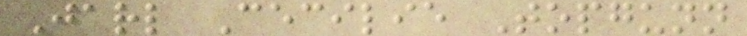Jarl Cecilie Topgunn
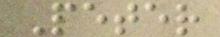Peter
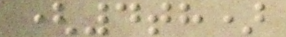(4th)
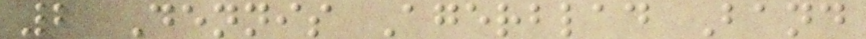2 Dennis Agerblad Band
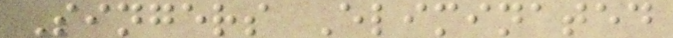Singers Eliminated
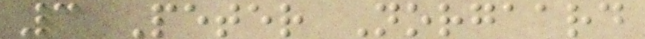3 Peter Norgaard
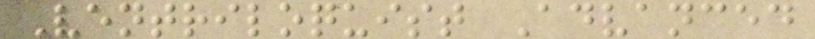Ventriloquist Advanced
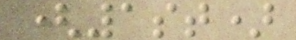(1st)
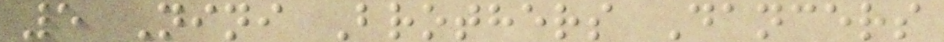5 Nini Brothers Dancers
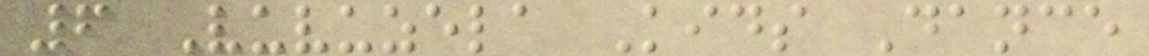6 Vuvuzela Kids Dance
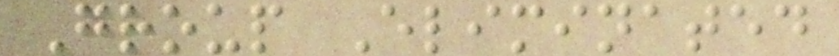Group Eliminated
